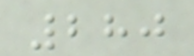280
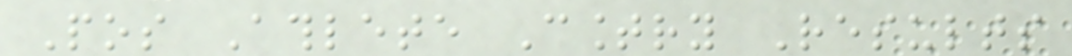Pos Athlete Country Results
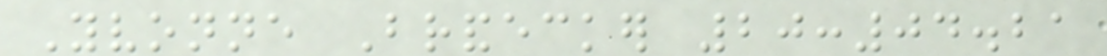Yvonne Brandecker 20:04.21
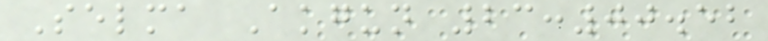Selma Akgun 23:00.52
